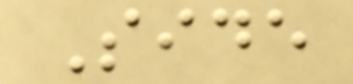Side
